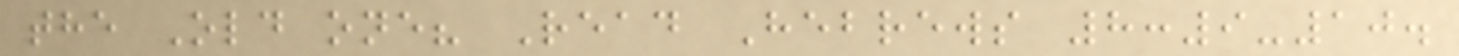the Old one? Read Hebrews 8:9-10.
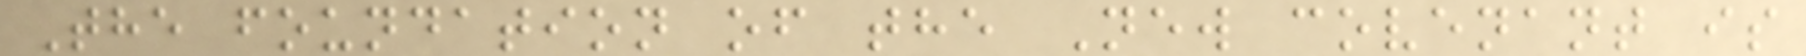The foundation of the New covenant is
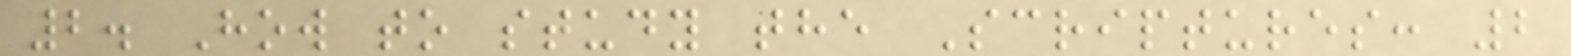2. How to study the Scriptures: 2
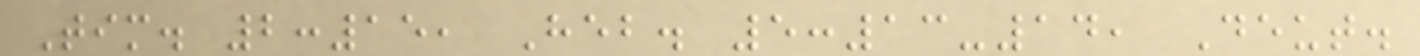Tim. 2:15, Heb. 5:13-14, Deut.
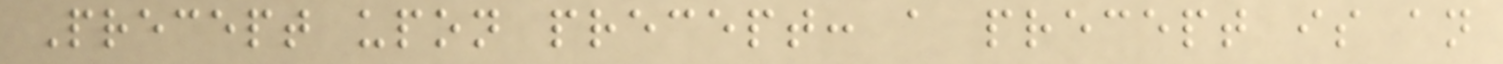Precept upon precept: a precept is an
